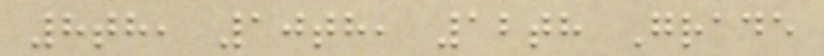8th, 10th, 12th Grade
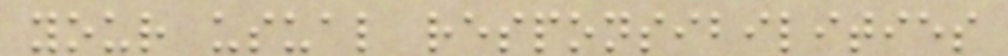your usual responsibilities
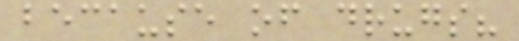because of drugs?
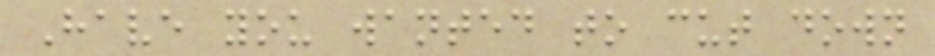Have you wanted to cut down
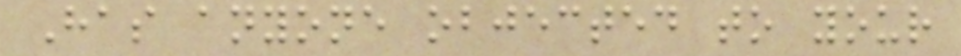Has anyone objected to your
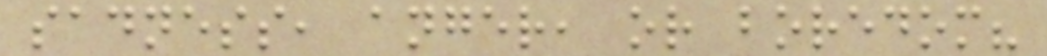sadness, anger, or boredom?
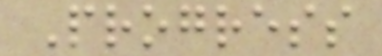Progress
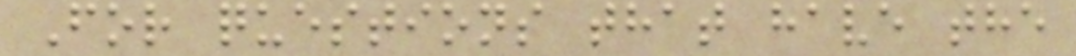For questions that have the
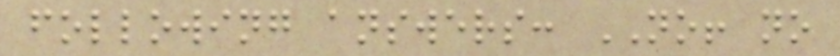following answers: NO! no
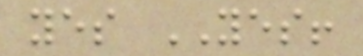yes YES!
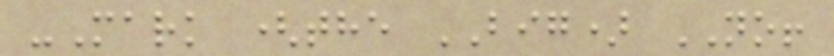-Mark (the BIG) NO!
